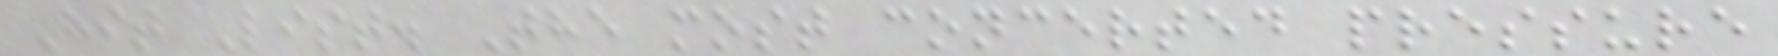Hit List. The most concerted pressure
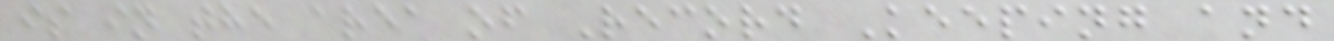is in the area of Record Keeping and
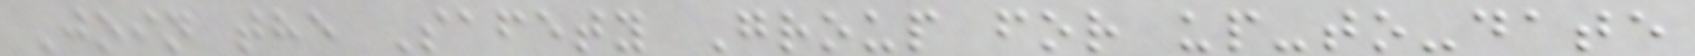Join the Safety Group for up-to-date
